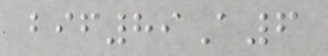bif89A6
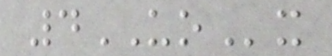4UOx
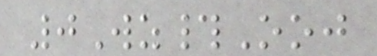0Wz#Ooj
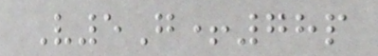V5G+78p
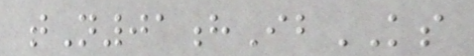tN01hIbKS
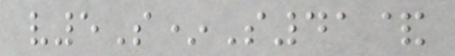v5S*S41&
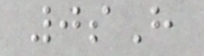0sH
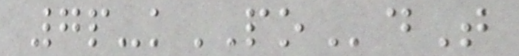7p-kPOdT
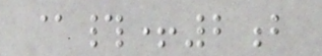@#+2b
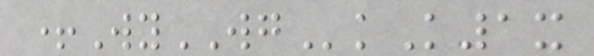+WyWGkK1x
